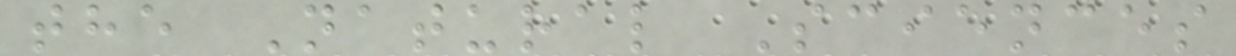the Natural Sciences
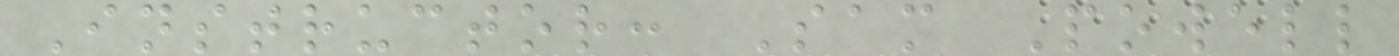Instructor: Sam Powell
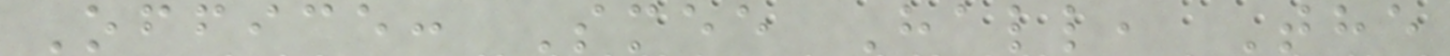Office: Smee Hall, The
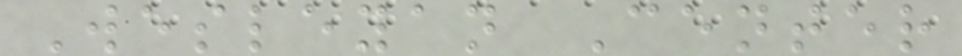Wesleyan Center
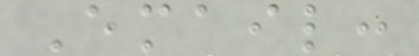Email:
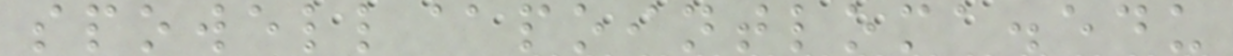spowell@pointloma.edu
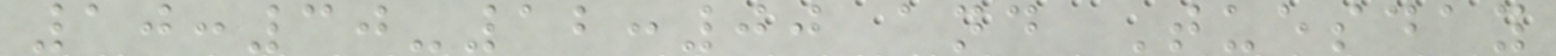10:30-12:00 and Tuesday
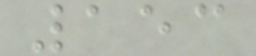153
